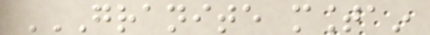GRANITE MOUNTAIN
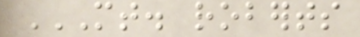MT. ROBERTS
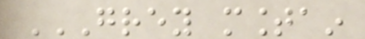GREY MOUNTAIN
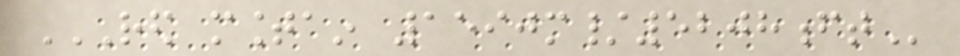RED MOUNTAIN 1590M/5208FT
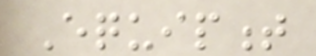Equipment
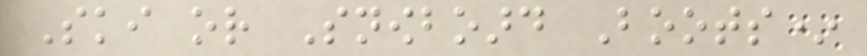Ski or Snowboard Boots*
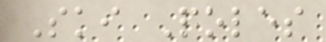Ski Poles
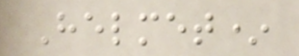Helmet*
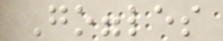Goggles
